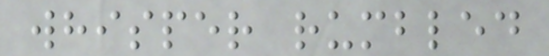whisper rumbled
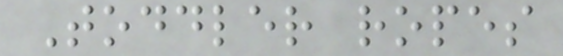Toddler ropes
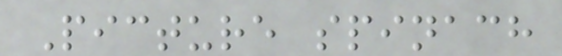Picture spinach
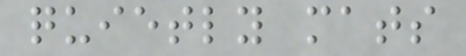quietly mats
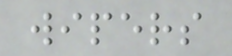wipers
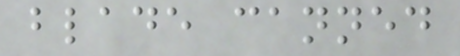blade canned
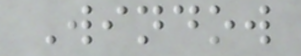Window
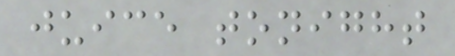juice tonight
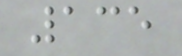135
